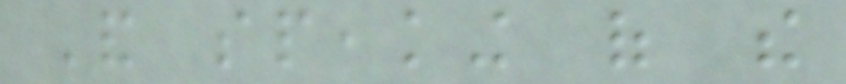And speaking of the
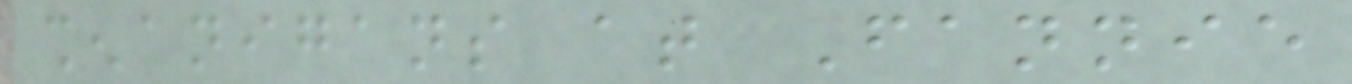shenanigans at Fannie
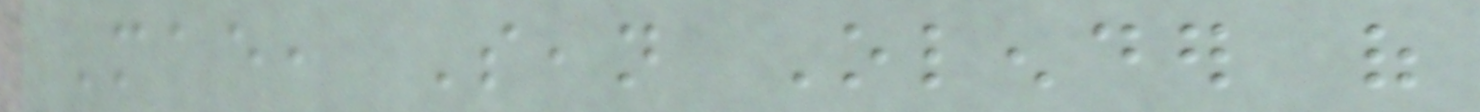Mae, Sean Olender of
